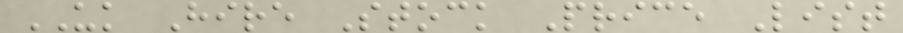UK Hire Stock Price List
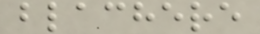blachere
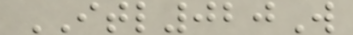ITL020W
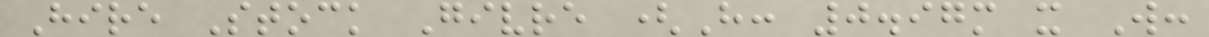Hire Stock Givre (H: 0.97m x W:
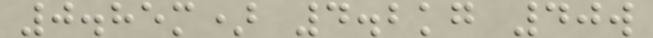0.85m) 4.2kg 40w
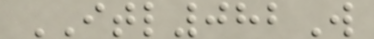ITL082W
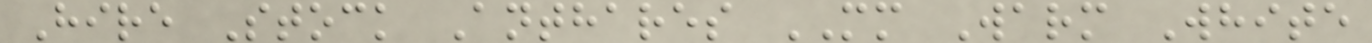Hire Stock Anthares MM Warm White
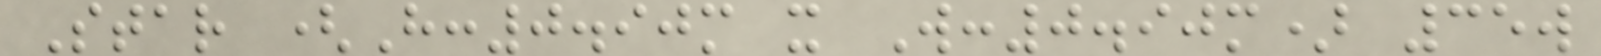Star (H:0.90m x W:0.90m) 35w
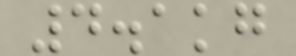4.1kg
